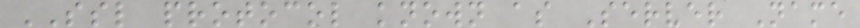SSL protocol known as Server Name
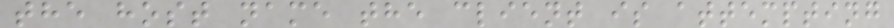the host name the client is attempting
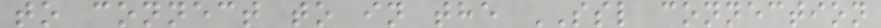to connect to in the SSL connection
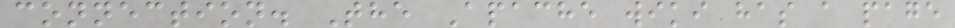connection. The Apache wiki has a page
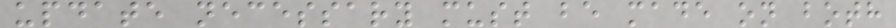update necessary must be made on both
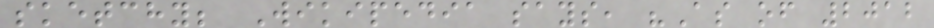sketchy; Wikipedia says, "As of 2012
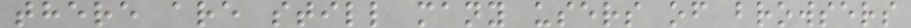there are still many users of browsers
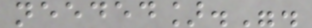needed].".
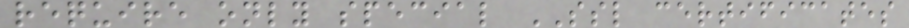require only special SSL certificates
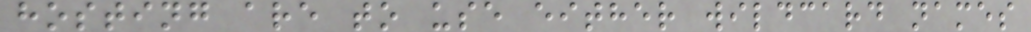hosting are to use either wildcard names
